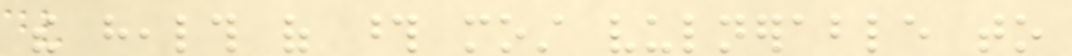the health of those most vulnerable to
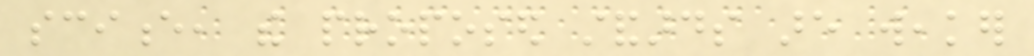science, the proposed standards are weaker
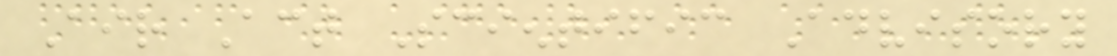Air Act Scientific Advisory
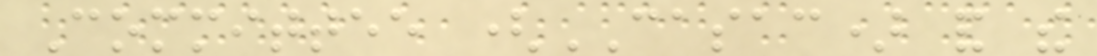Committee (CASAC) and the
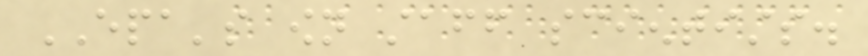EPA's own staff scientists.
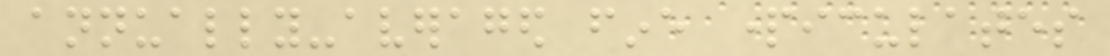annually-averaged fine particulates
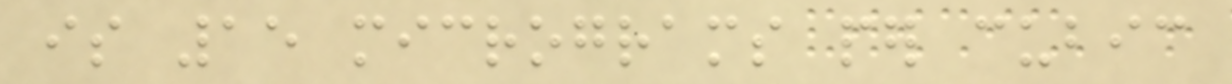is 15 micrograms per cubic
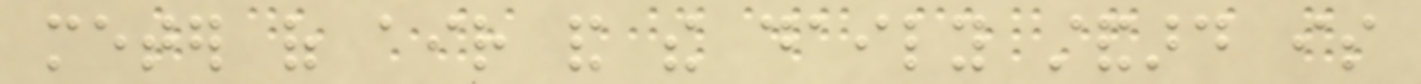meter of air and the daily standard is
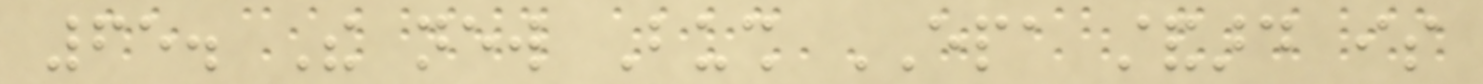65. The new Bush EPA standard is
